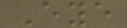Eye
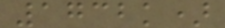1732k)
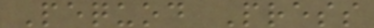Pequod Press
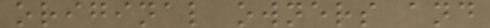original owners and
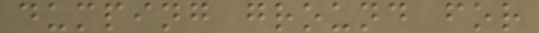dumping ground for
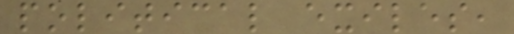political exiles,
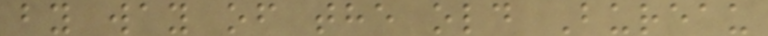by way of the old Bureau
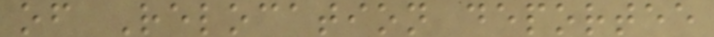of Relocation deportee
